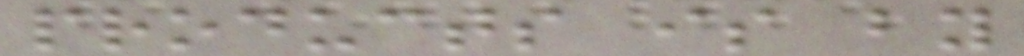products is by
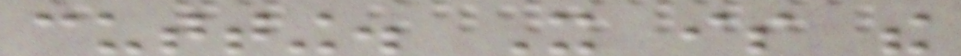cutting. It is the
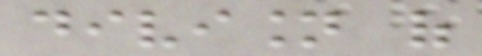division of
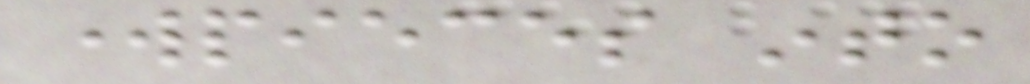workpieces into
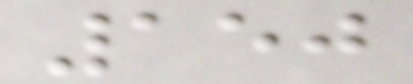150
